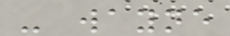- wayne
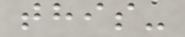this-
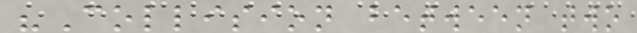"Collision between two
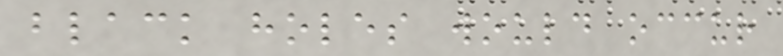black holes would occur
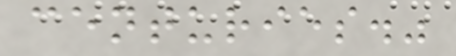centuries."
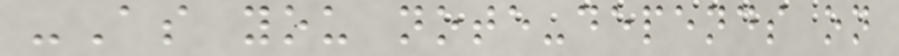-As you note-depends on
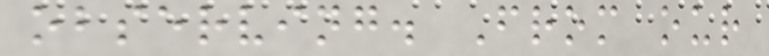observing. From our
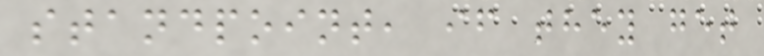standpoint, if they get
